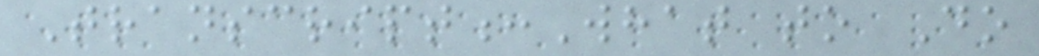Transcript:What to Do
